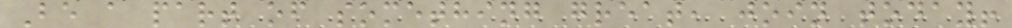Be a part of something great, join today!
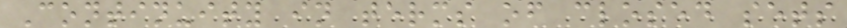Continuity in terms of closed sets
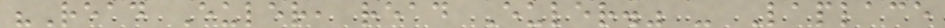"Read Euler, read Euler." - Laplace
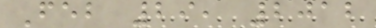Feb 29, 2012
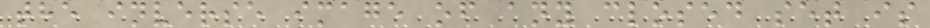the inverse image of any closed set is
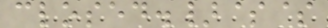closed.}$$
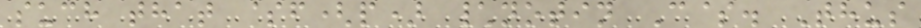such that $f(p) \notin C$. Thus
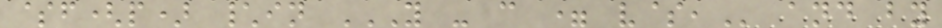$f(p) \in Y - C = V$, and by
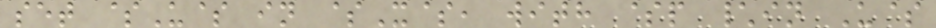set $U$ in $X$, with $p \in U$
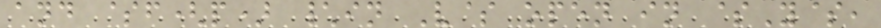and $f(p) \in V$ open in $Y$,
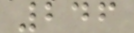246
